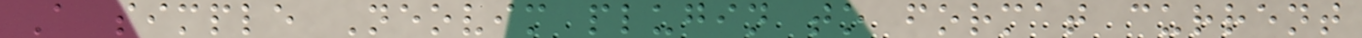A simple Neovim plugin to format current
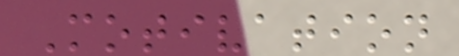Motivation
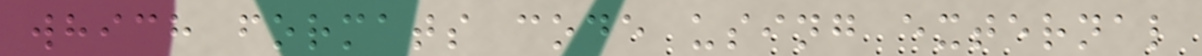which formats code using external
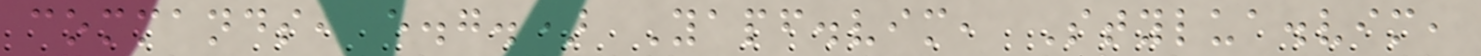commands, e.g.) Yapf.vim, Stylua.vim,
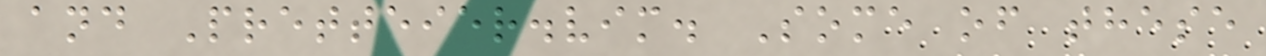and Pretteier.vim. Some of these
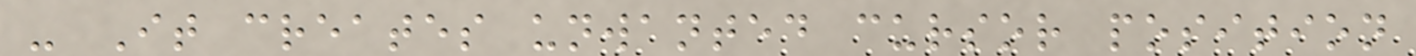- It creates unwanted cursor position
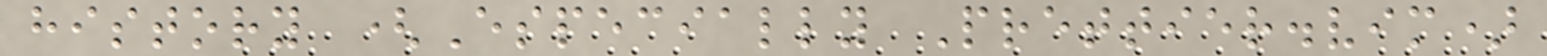history (Especially Prettier.vim)
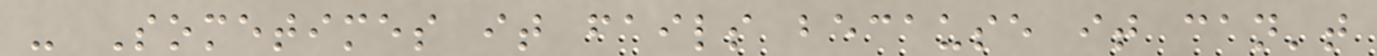- Sometimes it fails because it can't
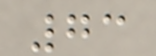73
